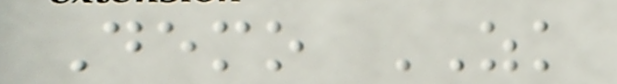Demo ZK
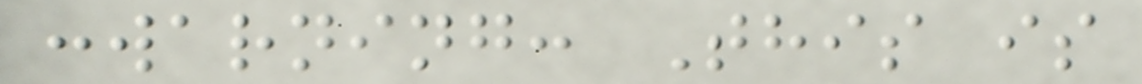:warning: This is
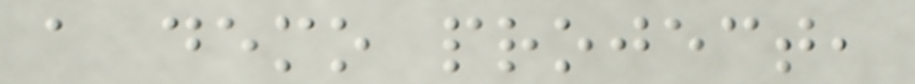a demo project,
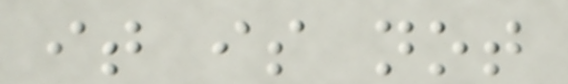it is not
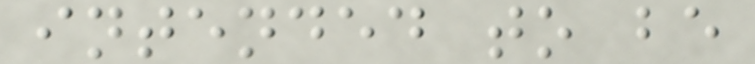intended to be
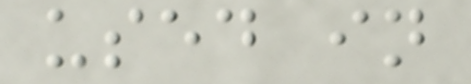used in
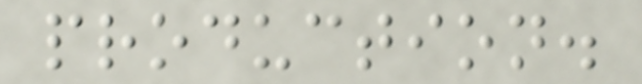production.
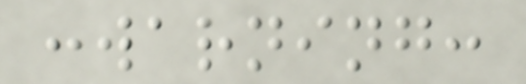:warning:
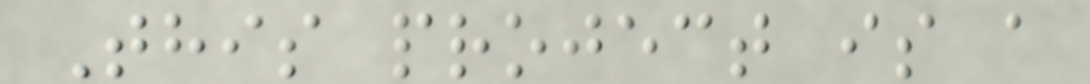This project is a
